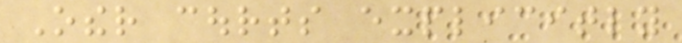Other courts explicitly
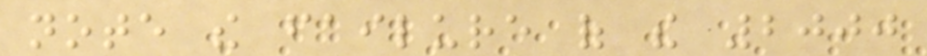note the failure of the 2000
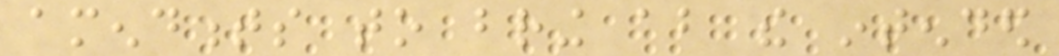amendments to bring about the intended
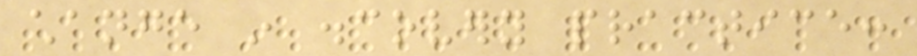change in discovery practice:
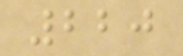220
